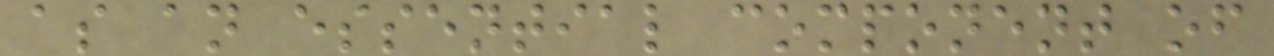as an essential component of
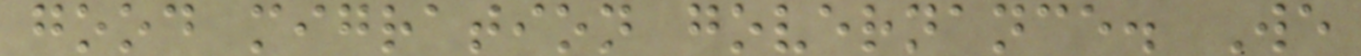good migration governance. We
